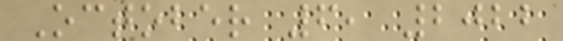October 6, 2022
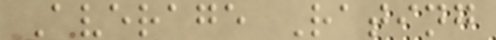Average Rating
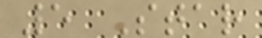5 Star
